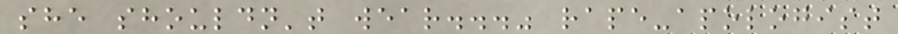she shouldn't wear..." rape-apologist
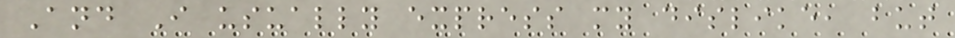And I usually express my dislike, but
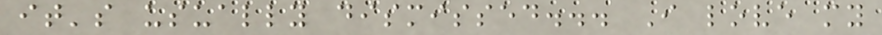it's usually dismissed... I love my
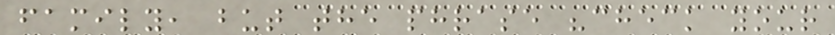family, but the phrase "check your
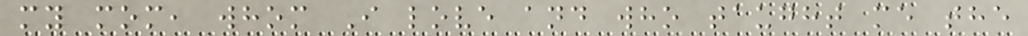my mom, whom I love and who taught me the
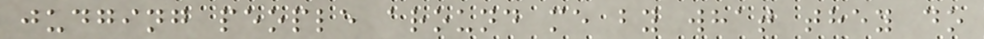judging people around me by what they do
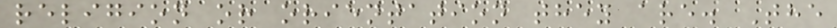religion or orientation they are. The
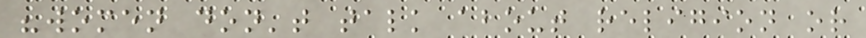"women don't talk about religion or
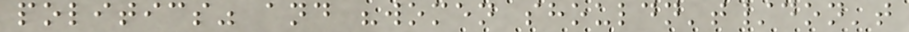politics" and "women shouldn't/don't
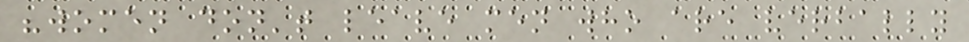"women don't leave men who are verbally
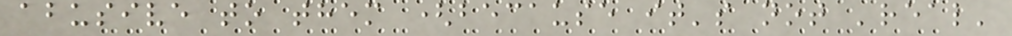abusive to them (because it's not 'real'
